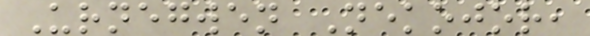Urnegwen Nekojor,
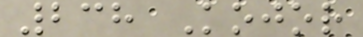238 Kojor
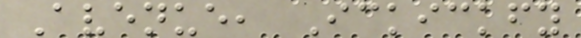Avenue, Ickickfy
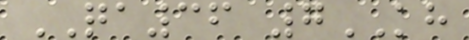QA36 7KH
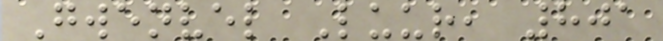Gwenvel Luur, 801
